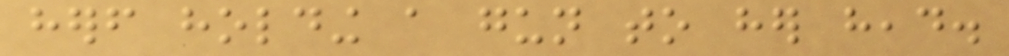herself holding a gun to her head.
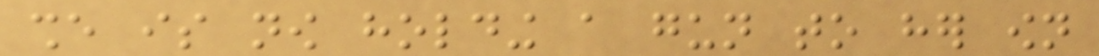she is now holding a gun to her own
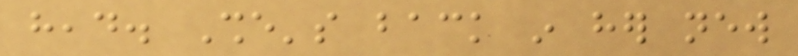head. She's back in her new
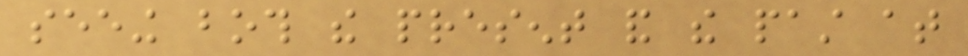seeing both the present and the past at
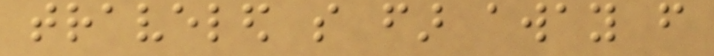traveled so far away from
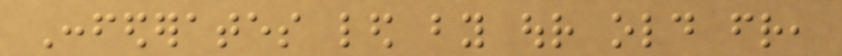Confederates led by our old friend,
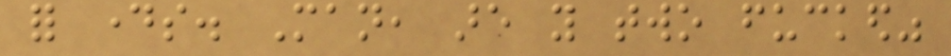for days. Man, are you two fucked"
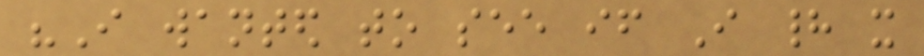"I wanted to see if I had it
